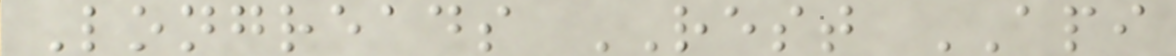Longreads REST API
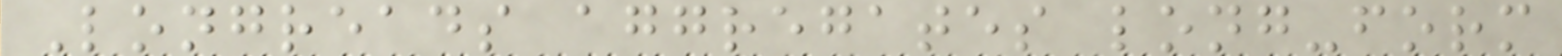Longreads aggregates long-form
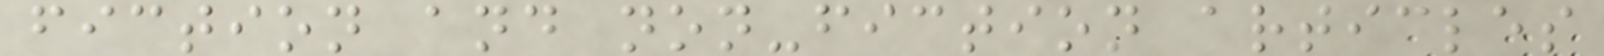fiction and non-fiction articles
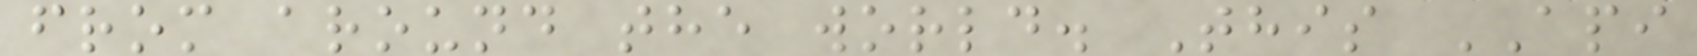from around the world. This API
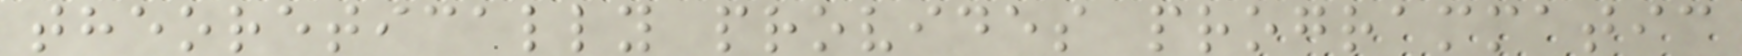theoretically provides programmatic
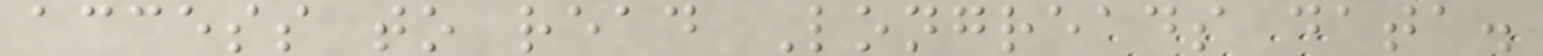access to read Longreads data.
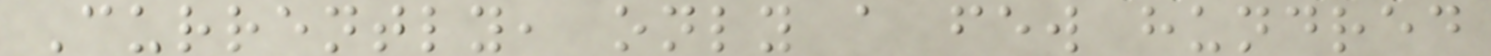Currently, only a few hundred
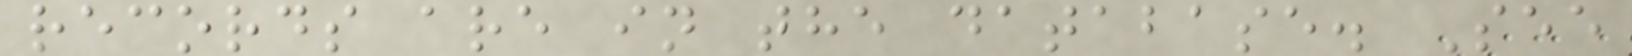records are in the database. See
